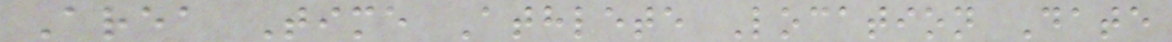Area Time Athlete Location Date
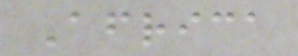Africa
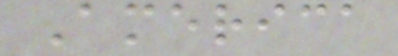America
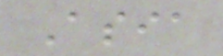Asia
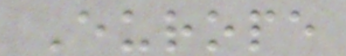Europe
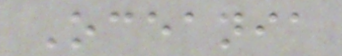Oceania
